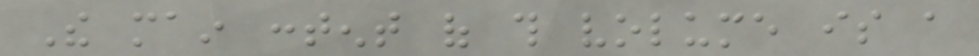The main content of this volume is a
